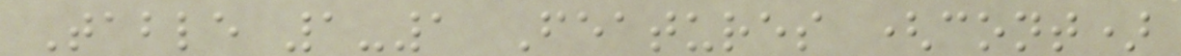Table 1-1 Features (cont)
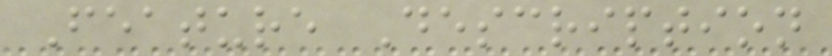Feature Description
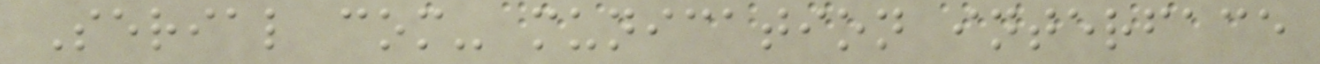Serial com- munication interface
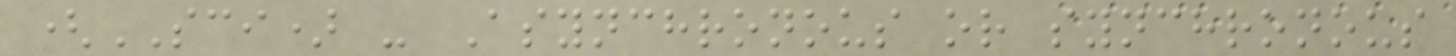(SCI) - Asynchronous or synchronous
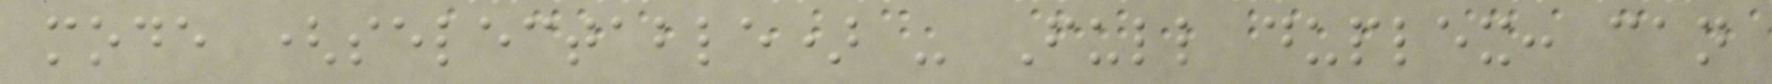mode (selectable) - Full duplex: can
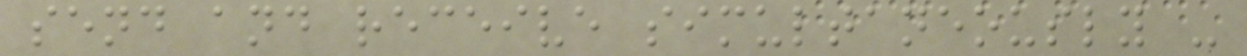send and receive simultaneously -
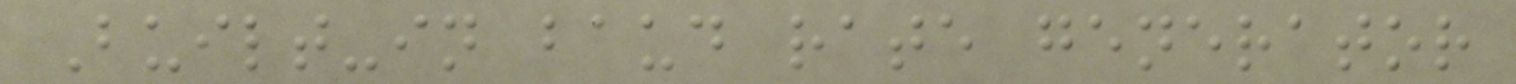Built-in baud rate generator
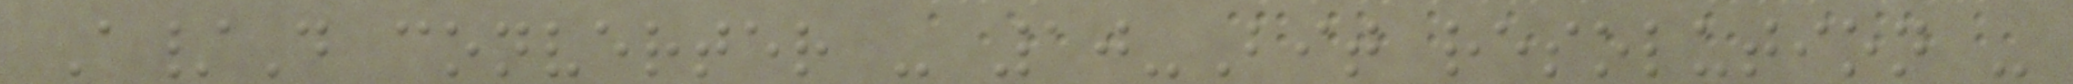A/D converter - 10-Bit resolution -
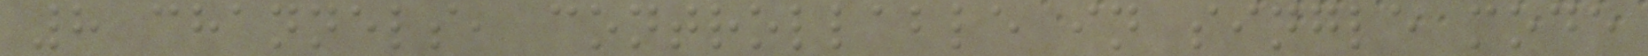8 channels, controllable in single mode
